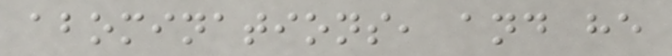abominations, and he
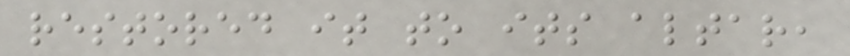restored it to its altar,
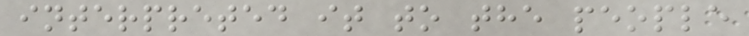interpreted it to the people
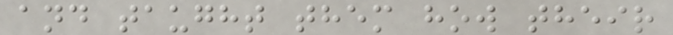and taught them how their
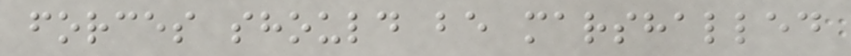forces should be marshalled
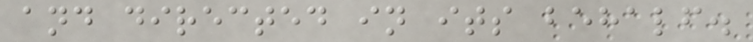and directed in its behalf.
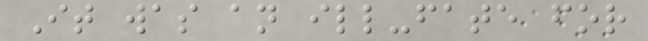It was an ill-fate for
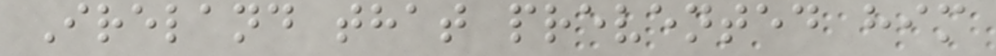Ireland that prevented him
